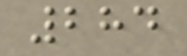284
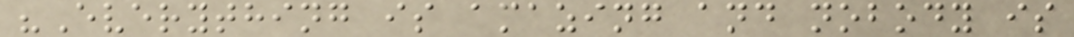"Everything is amazing and nobody is
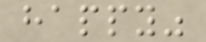happy"
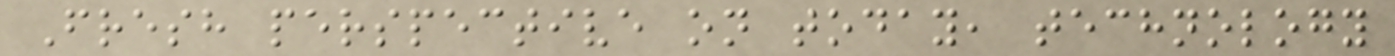Fresh perspective on today, technology
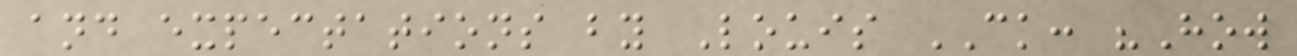and expectations by Louis CK: "How
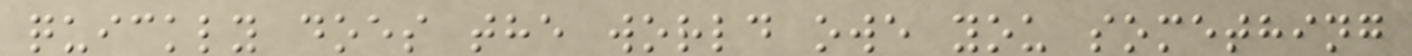quickly does the world owe you something
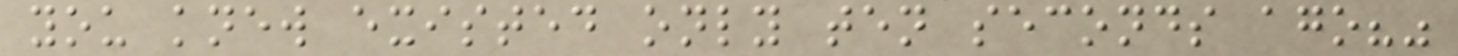you knew existed only ten seconds ago?"
